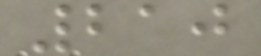210
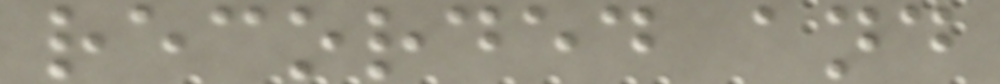recorded and
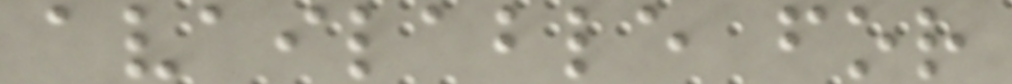available for
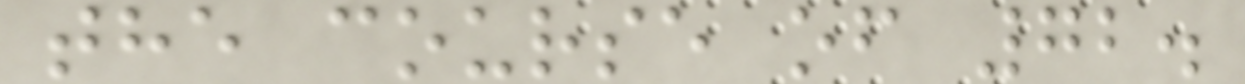the course of 72.
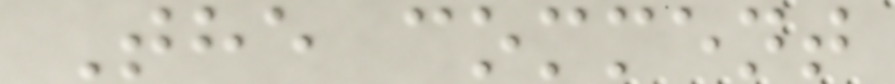The comment
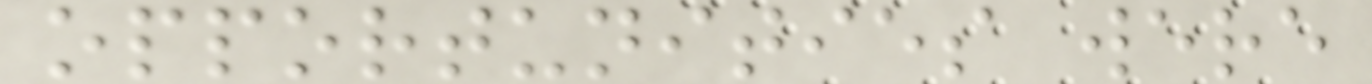opportunities were
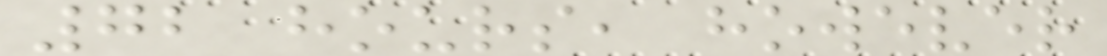72 hours, however
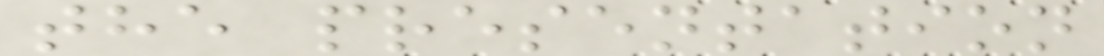the presentation
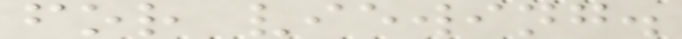for viewing.
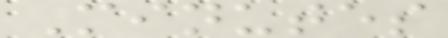Minutes
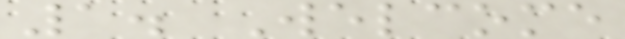1. Welcome
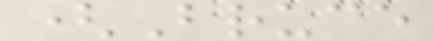(Bruce
